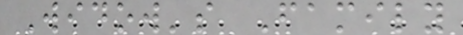Widow's Family
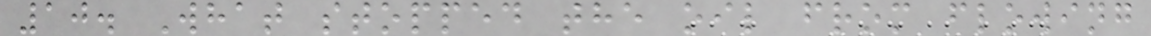10. What stopped the oil from flowing
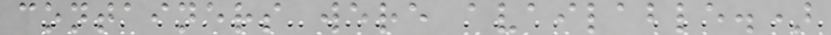containers were available.)
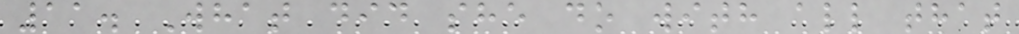11. What did she do with all that
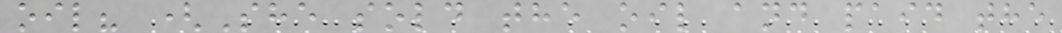oil? (She sold the oil and paid the
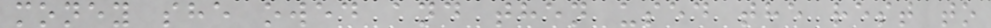money she owed and then used the rest to
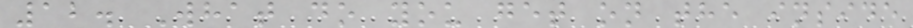12. What do you get on the inside
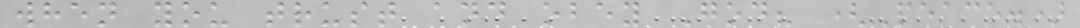when you trust and obey God? (Peace.)
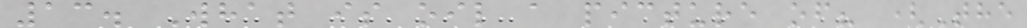13. What is oil a picture of? (The
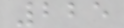225
